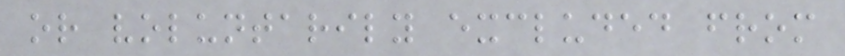or voluntarily excluded from
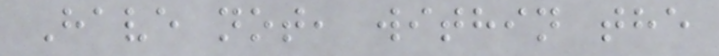Have not, within the
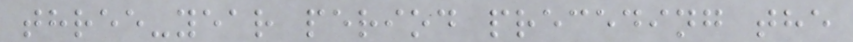three-year period preceding the
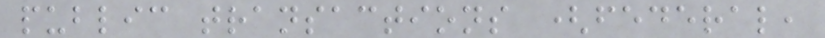public transactions (federal,
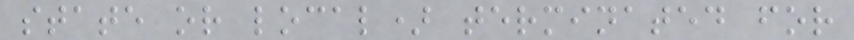state or local) terminated for
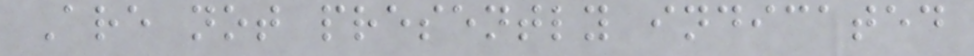Are not presently indicated
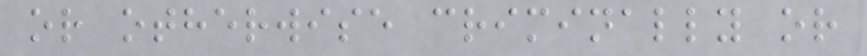or otherwise criminally or
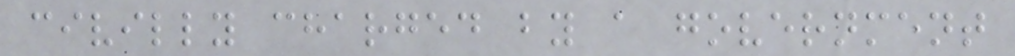civilly charged by a government
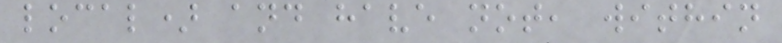local) and have not, within
